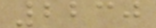2230
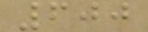600
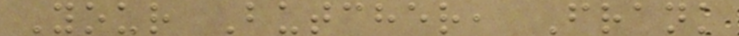Your Butcher, Frank
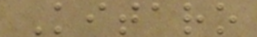Kitaro
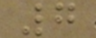7
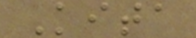Kita
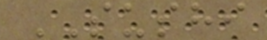SUSHI
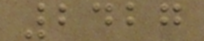2427
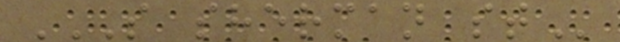S SHERMAN ST
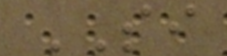SI
